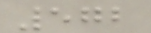572
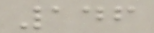146
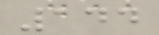144
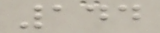144
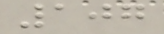107
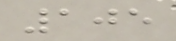105
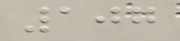107
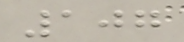107
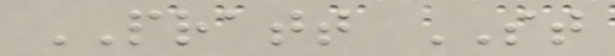PRATT ST
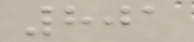801
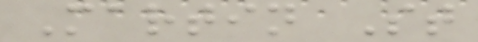Martin St
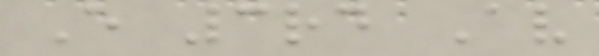E 3rd Av
